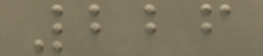226
